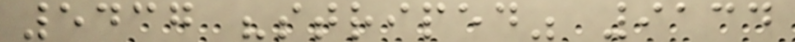5437 "striped" 9134
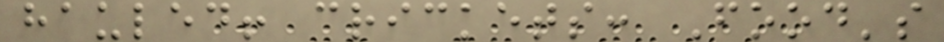hauled! crickets: Food's
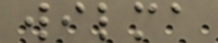wilma
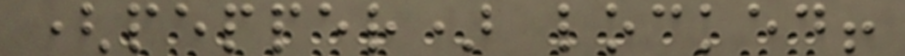(pepper) locked!
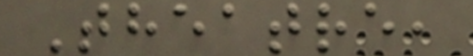Theatre,
